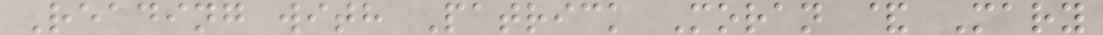Reading with Patrick Moran & Mary
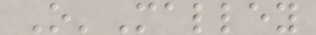O'Malley
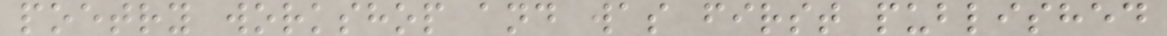poetry workshop and was first published
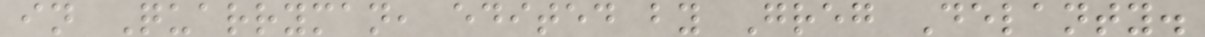in Quarryman, edited by Greg Delanty.
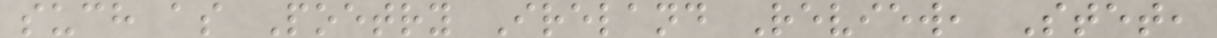such as Poetry Ireland Review, Stet,
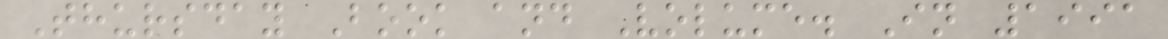Thursday Book and Volume. In 1991
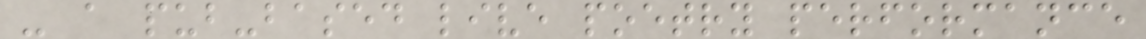- a pub-based live poetry performance
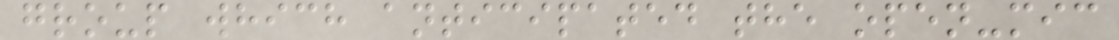group which anticipated the open-mic
